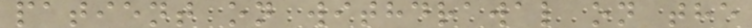patient on withdrawal on the
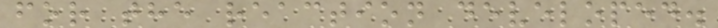for the reaction developed.
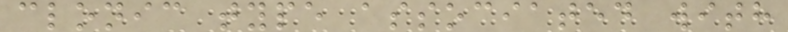clonic type associated with
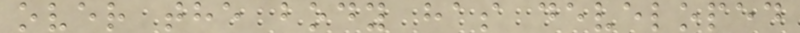over the body has developed
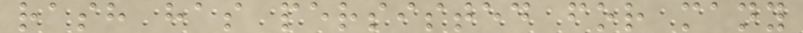rash has persisted for many
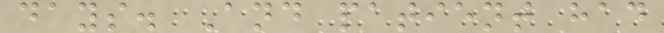days. And patient had
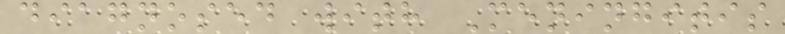diagnosed with Meningitis
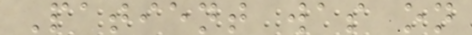Patient was on
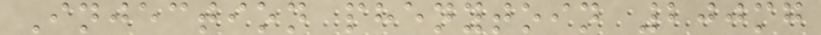Injection phenytoin 200mg
